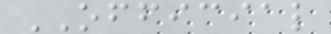OFFICIAL
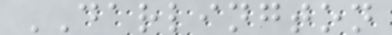DARLINGTON
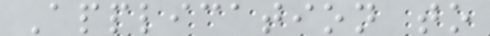Application to
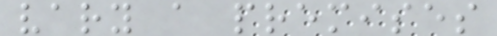vary a premises
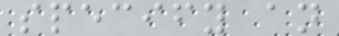specify an
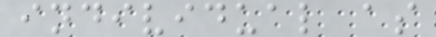individual as
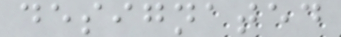designated
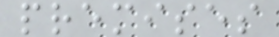premises
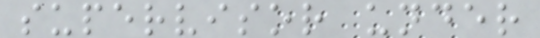supervisor under
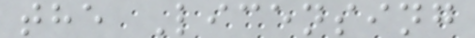the Licensing
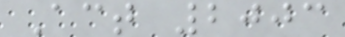Act 2003
